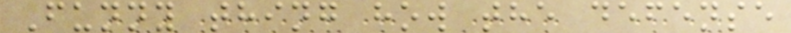Funny thing how the defense
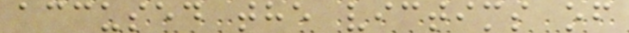accused the victims of
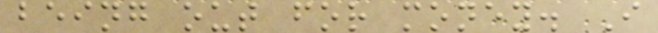being out for money. I
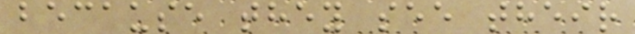because they see their
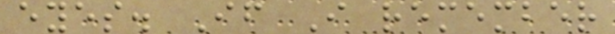eyes. If I remember
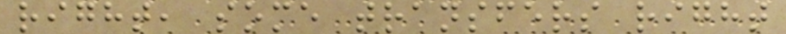right, some transfers right
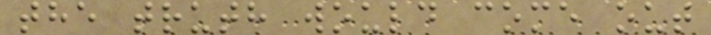the truth would come out
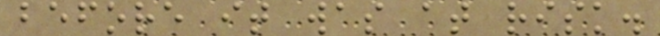before it was at risk.
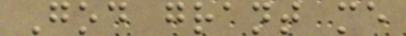God grant me
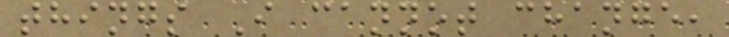things I cannot change,
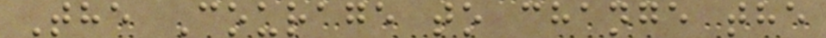The Courage to change the
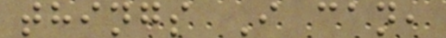things I can,
